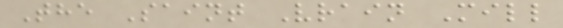The Saint Vrain Mill
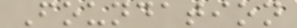Foundation
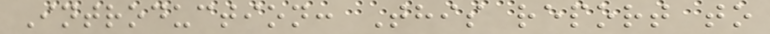Introduction: This report to
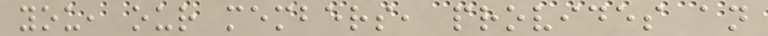you, our members, provides an
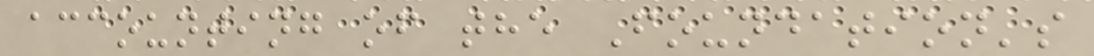accounting of the Foundation's
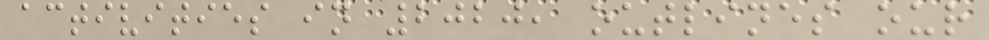activities in 2020, outlines our
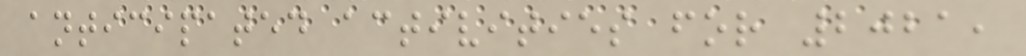anticipated activities for 2021,
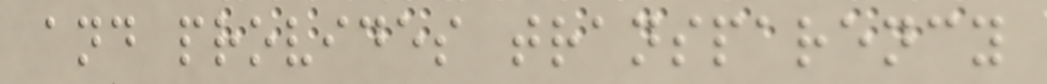and provides transparency
